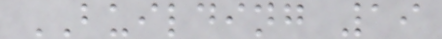BUILDING 19
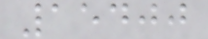15400
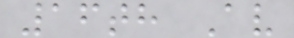16th Av
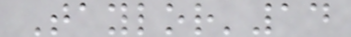Taylor'14
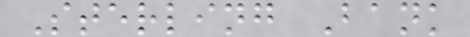Sterling Bank
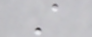A
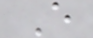E
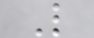L
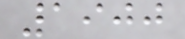1900
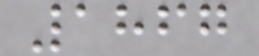1867
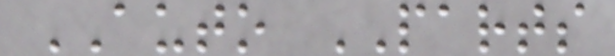AUTO PARTS
